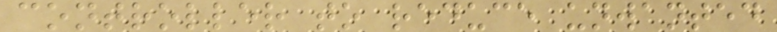controller to reduce unwanted
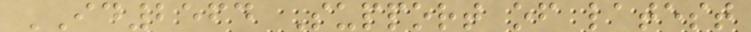ID2564 Support of latest
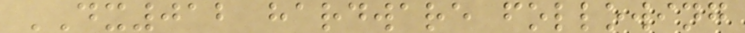DX012 hardware following
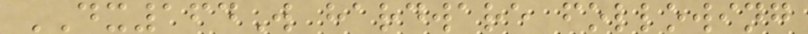DX164W hardware following
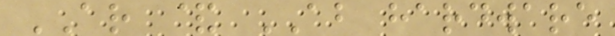AR & AB hardware
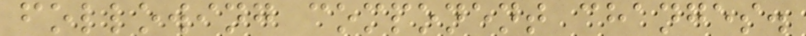following component changes.
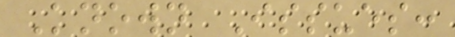Known Issues:
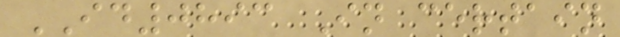ID0893 In certain
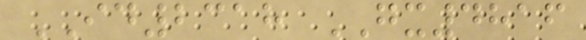ID2318 GX4816
